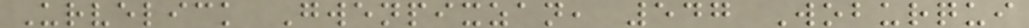Urvelick Gwenpixzan, 547 Woburqui
